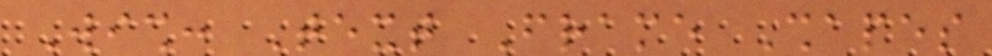Wish: Text Frame Shapes
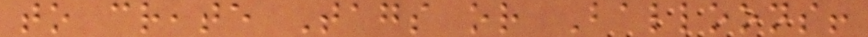to create Tags or Balloons!
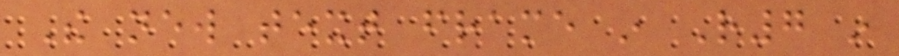The new text frame in R7 in
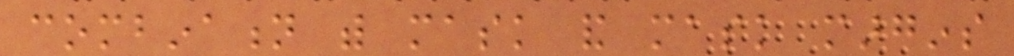combination with mask and mask margins
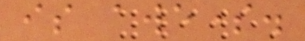is awesome.
